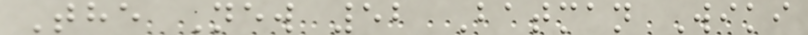The New 52 Batman Wiki
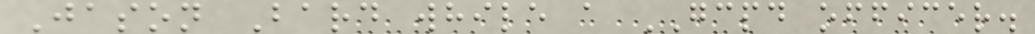Jason Bard while a GCPD officer.
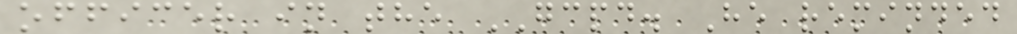officer in the GCPD. He reminded
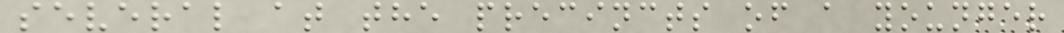several at the precincts of a younger
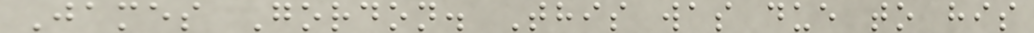James Gordon. This was due to his
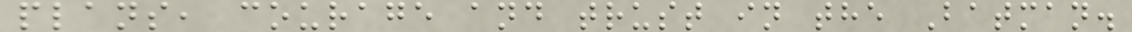plans, courage and trust in the Batman.
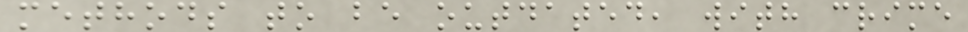methods to be outdated, with crime
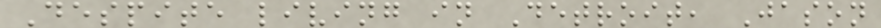Despite living in Detroit, Jason
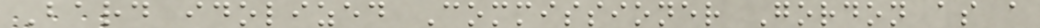Bard idolized Commissioner Gordon as a
